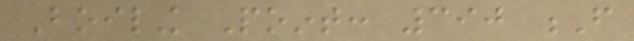Boiling Point: 390 F
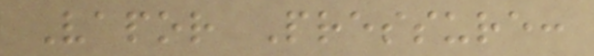Vapor Pressure:
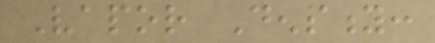Vapor Density:
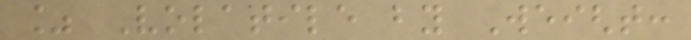% Volatile by Weight:
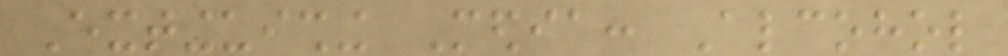Extinguishing Media: Alcohol
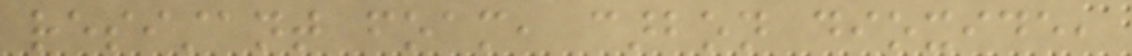resistant foam, carbon dioxide,
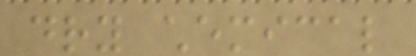dry chemical
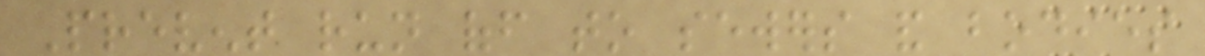Prevent run off to sewers and bodies
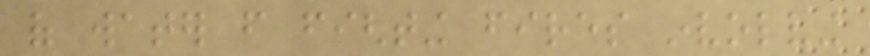of water from fighting fires involving
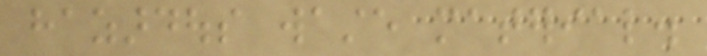hazardous waste material.
